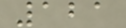121
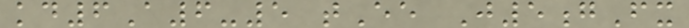kd6A6-5 tEe J5gFx
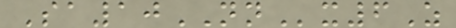Sa10NNx6Z
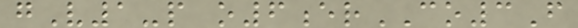gV1-p o6erCO3F
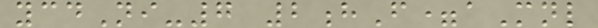ycdNi-7 2hF=aMnl
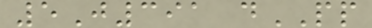5J391 dPP
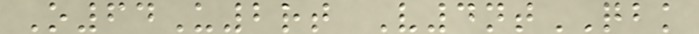O64U2rt V4ntQBK
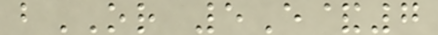bOR 5E&7
